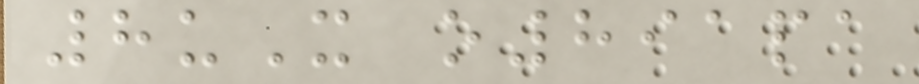8uX o891pa
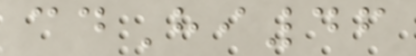cdHi46
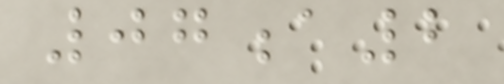07a2
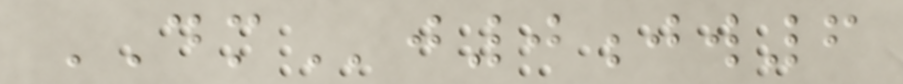DMj0jw6
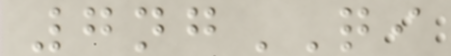7ngQI
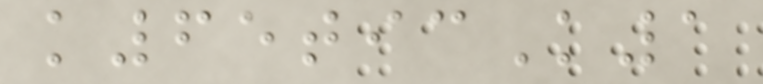k65ticK1
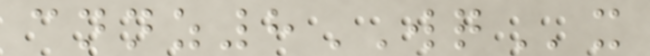cnnz8WQx
